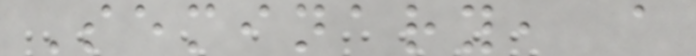Seminary, a
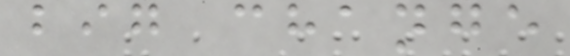big change
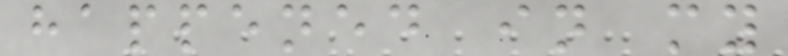happened in my
